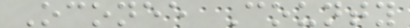Oconee County
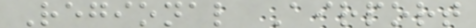Regional Airport
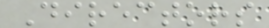Directors
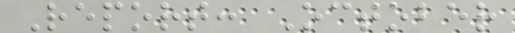Report: October
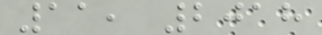11, 2018
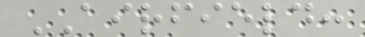AIRFIELD:
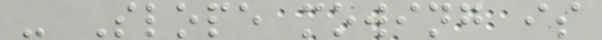- Slope mowing is
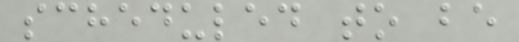scheduled to be
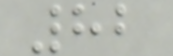82
